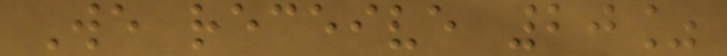We receive 20%
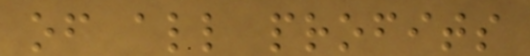of all profits
